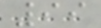99
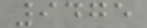9475
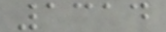1314
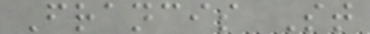Francis St
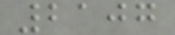2107
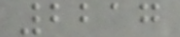2217
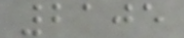2105
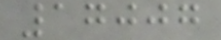17007
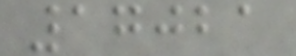17021
